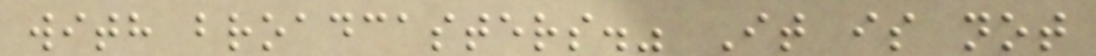with broadcasters." It is not
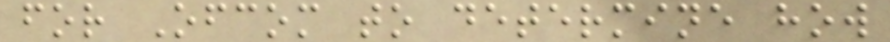for Ofcom to determine how
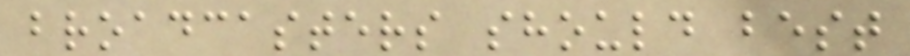broadcasters should best
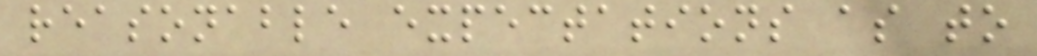reasonable expectations as to
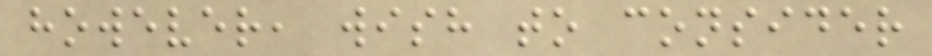however, wish to consider
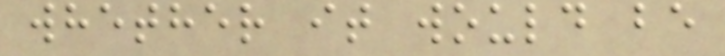whether it would be
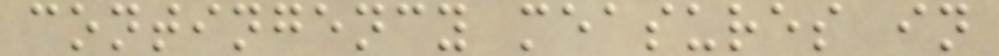contingency measures in
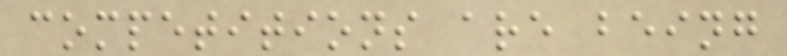competitions are being
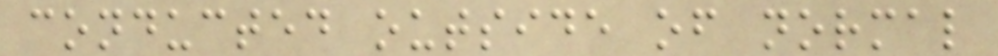conducted outside of normal
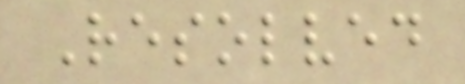Resolved
